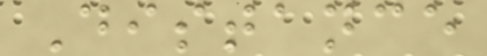Distance
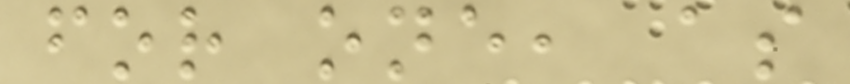for one, as
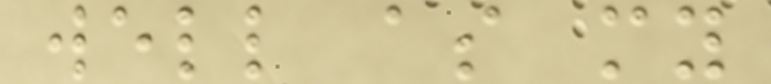well as my
